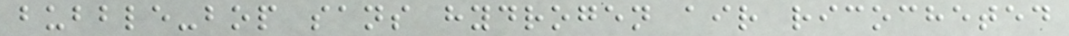bubble-bop sans hydrogen air ricocheted
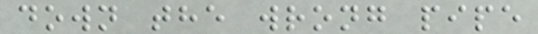down the wrong pipe
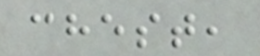chest,
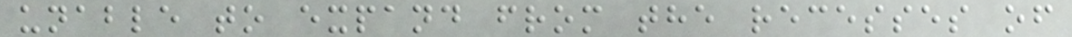unable to expand from the recesses of
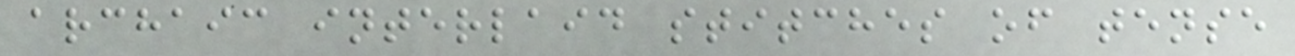archaic interlaid stitches of tense
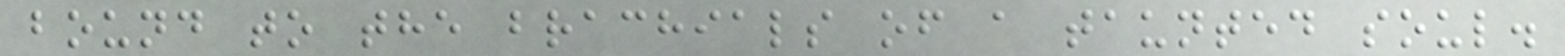bound to the brachials of a taunted soul.
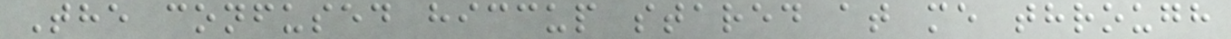The confused hiccup stared at me through
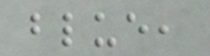blue,
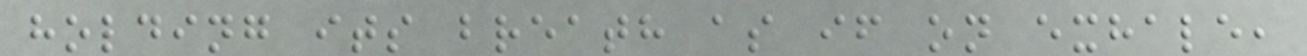holding its breath as if on exhale,
